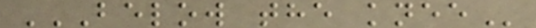BELOW THE KNEE
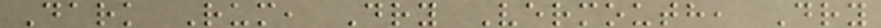Dark Rum, Dry Vermouth, Dry
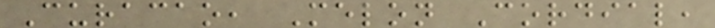Curacao, Melon Cordial,
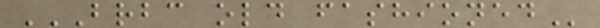BRBC OLD FASHIONED
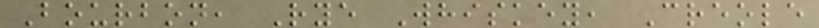Bourbon, Rye Whiskey, Creole
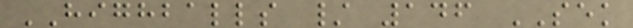HIGHBALLS / 146 SEK
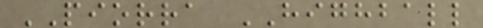PIORRA HIGHBALL
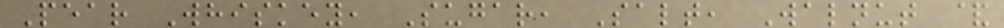Pear Whiskey, Sugar, Salt, Walnut &
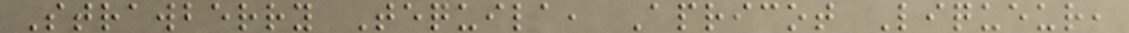Strawberry Tequila, Apricot Liqueur,
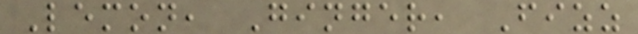Lemon, Ginger, Fizz
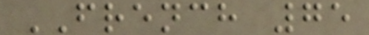FRENCH 75
